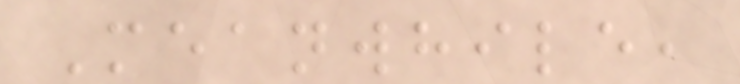Meanwhile,
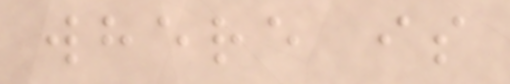where is
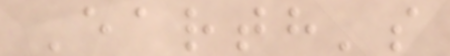Earth's
